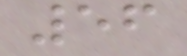56
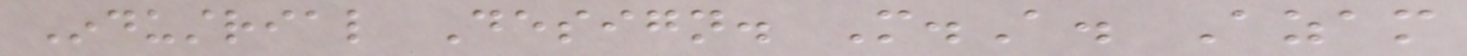Industrial Design. M.A. Azam
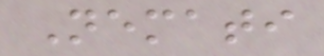Nemati
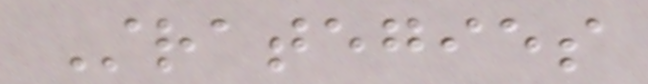Strategies
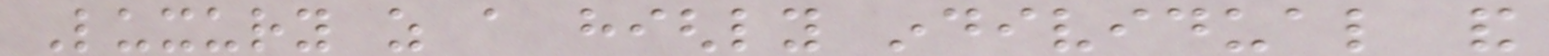Luxury as a highly individual and
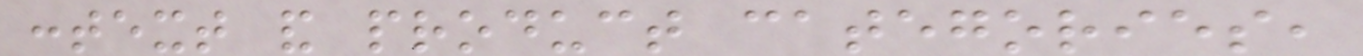context and product categories,
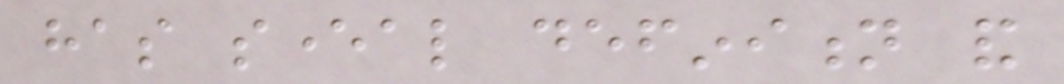has several definition and
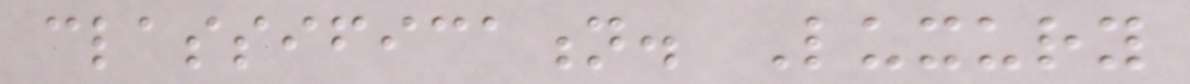classification. Luxury
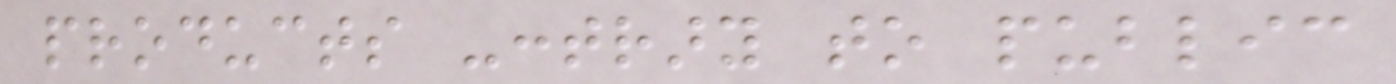products -contrary to public
